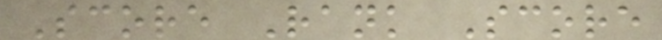Score Rank Score
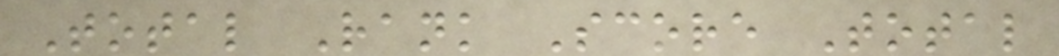Total Rank Score Total
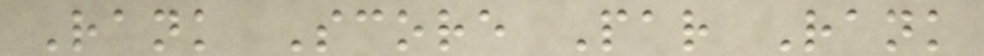Rank Score Par Rank
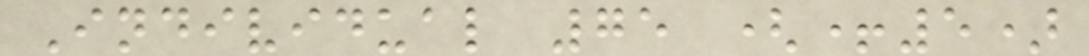Individual 75 (+5)
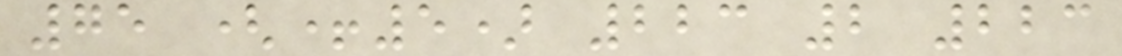75 (+5) 223 2 223
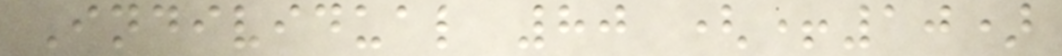Individual 80 (+10)
